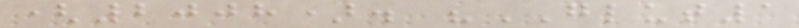(2008). "GLUT1
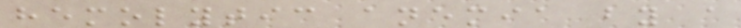hemolytic anemia by a
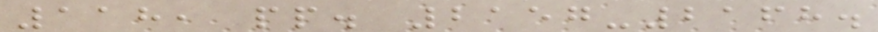118, pp. 2157-2168.
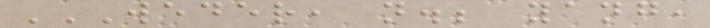WEDER, N.; YANG,
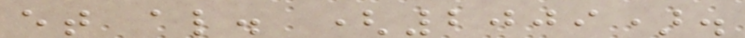et al. (2009).
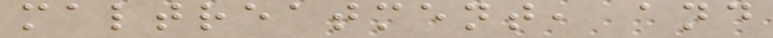maltreatment, and
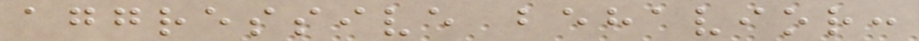aggressive behavior:
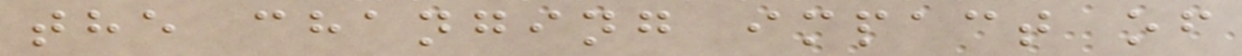the changing impact of
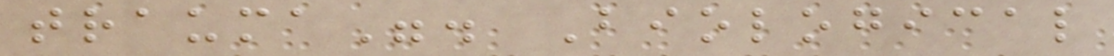trauma". Biological
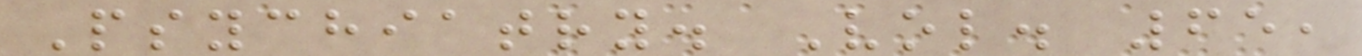Psychiatry. Vol. 65,
